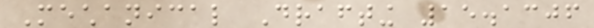Mechanical Drafting 15.1306
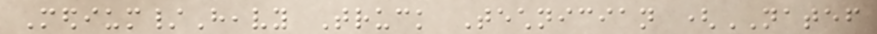Medium/Heavy Truck Technician (NATEF
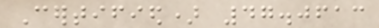Certified) 47.0613
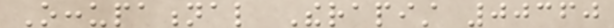Occupational Therapist 00360
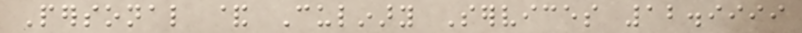Personal & Culinary Services 12.9999
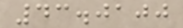43.0100
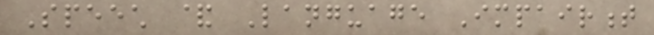Speech & Language Impairment
